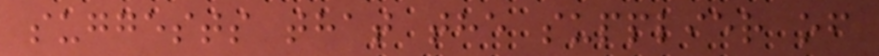suggests that the supplier of
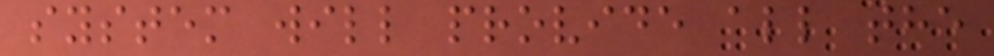system will provide all the
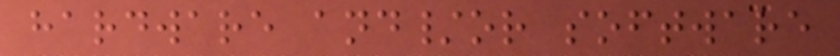hardware and/or software
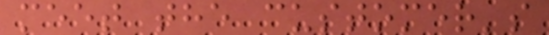meet the customer's
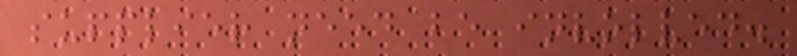supplier need be involved.
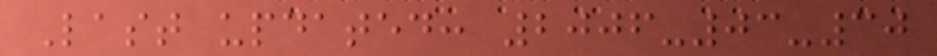Last updated: 2006-03-30
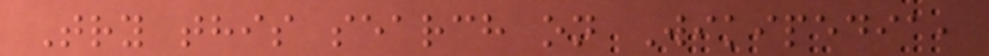Try this search on Wikipedia,
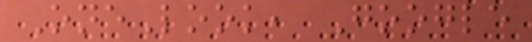OneLook, Google
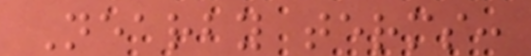Nearby terms:
